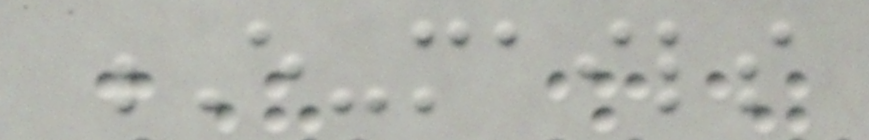E-mails
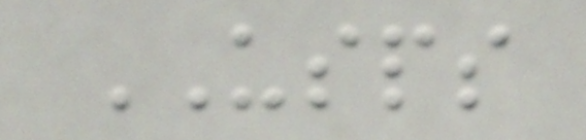USPS
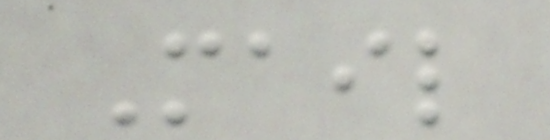Mail
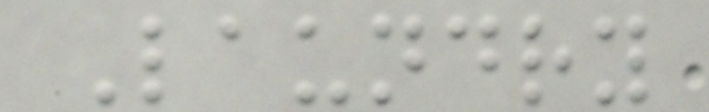Laundry
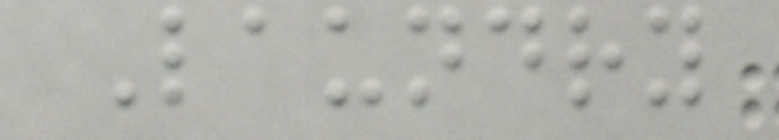Laundry
